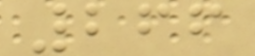266
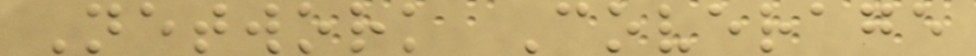Network Coverage
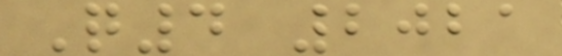Q4 2021
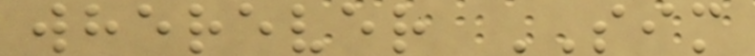wherever SIM
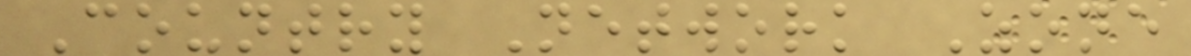Country Network Zone
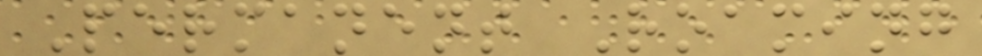Permanent Roaming
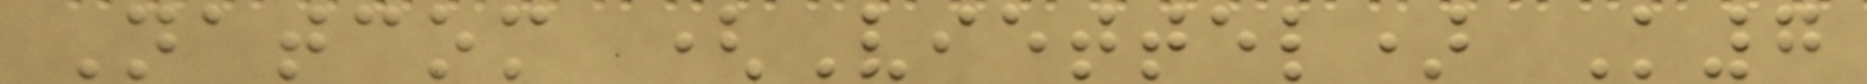Natcom (Viettel) K7
